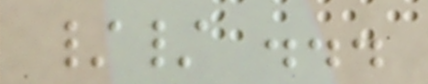// ...
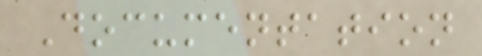Documentation
